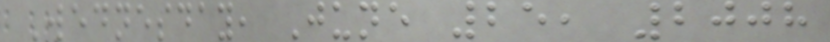Wednesday, June 25, 2008
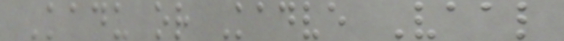Kadu or Kadve Vaal
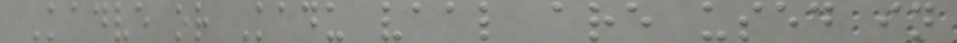Kadve or Kadu vaal are used in
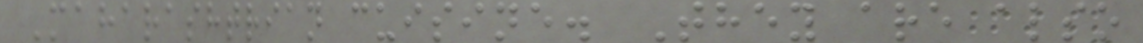Maharashtrian cuisine. They are also
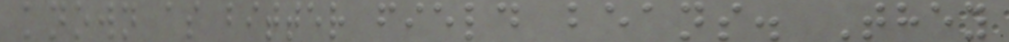known as bitter field beans. They
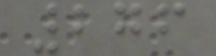276
